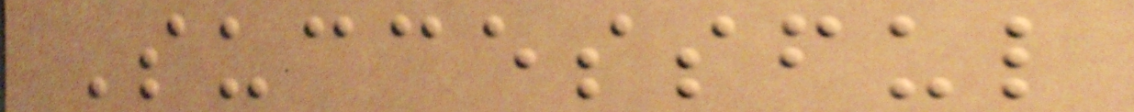Successful
